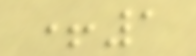+1
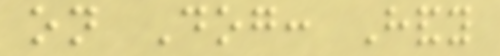on Dog: Handy
